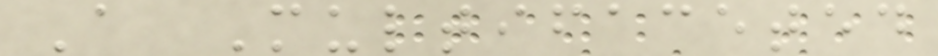A Multifaceted
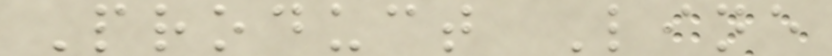Product Line
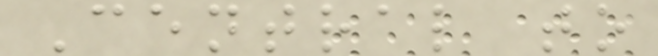Central to
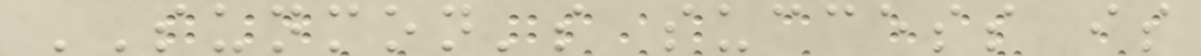SUNMON's success is
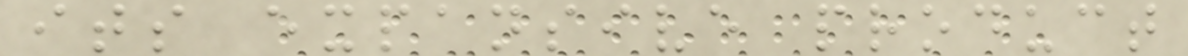its expansive product
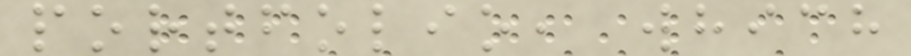portfolio, which
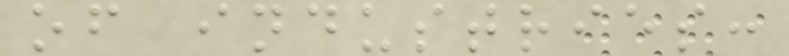of industries:
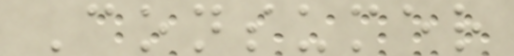Consumer
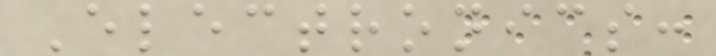Electronics:
